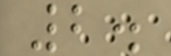2.
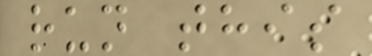run this
